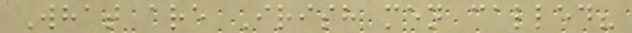What are Irish men called?
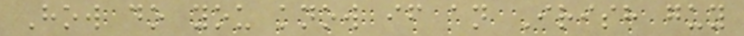How do you know if an Irish guy
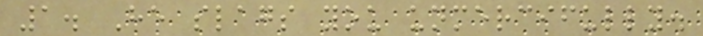1. He slags you unmercifully.
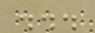...
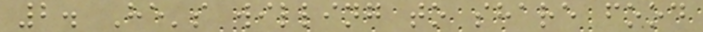2. He's willing to share food
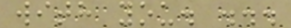with you. ...
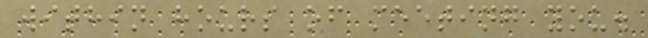within hours of meeting you.
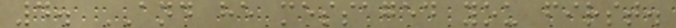4. AND he messaged you first.
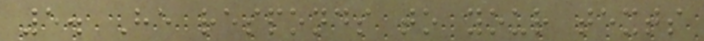5. He responds to your texts
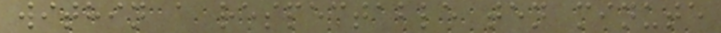within a respectable ten minute
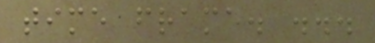time frame. ...
